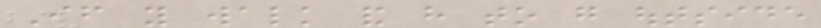If you walk and have to go outside
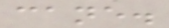cane.
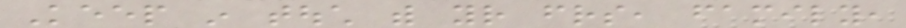Keep in touch with your friends, family,
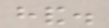hand.
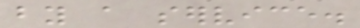by a service.
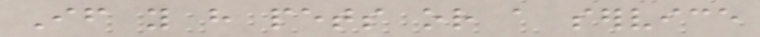If you have pets or a service
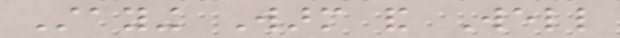Staying Warm and Well
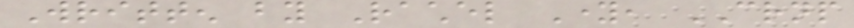Written by Rachel Young, CRNP
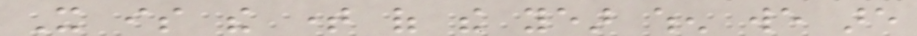It is the time of the year when we are
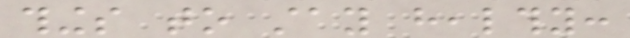things to stay healthy:
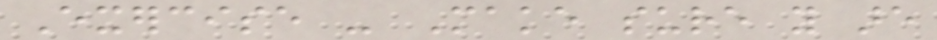Exercise - Make sure you are
